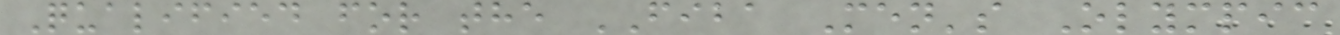Qualified for the FIBA Men's Olympic
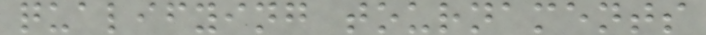qualifying tournaments
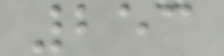253
